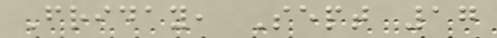Friday, Sept 17
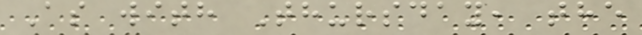As with Thursday, the
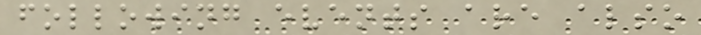following events are also
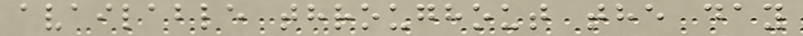available throughout the day
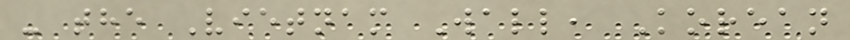- the Vietnam Wall, Korean
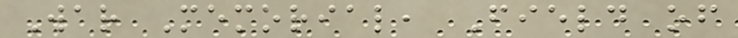War Memorial, Field of
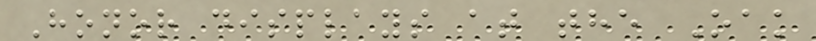Honor displays at the Oak
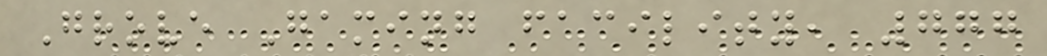Grove Gaming facility, 777
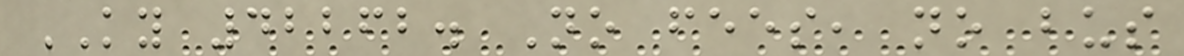KY 42262. No fees, no bus
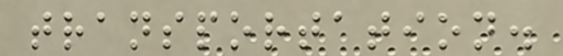transportation.
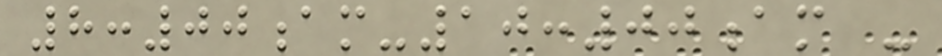8:00am-10:00am -
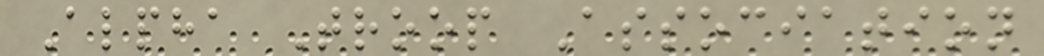Alpha Troop Association
